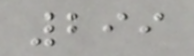299
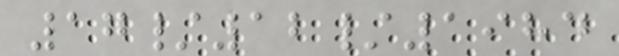17/12/1984
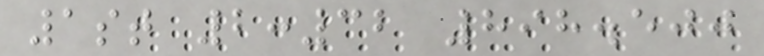1st 2:32 898.500
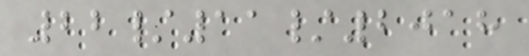22/11/2018
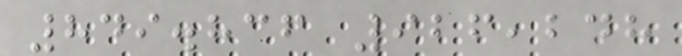849.836 926,248
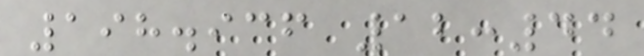198.936 12:44
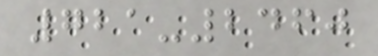721-2460
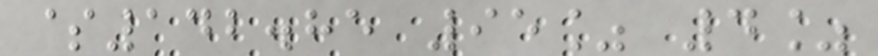$142.85 95% 4%
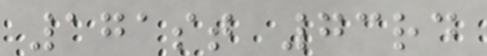171st 73rd
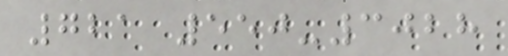721 550-3028
